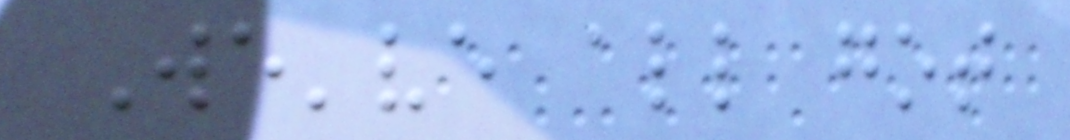We've all got
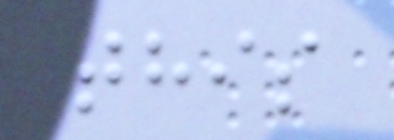this
